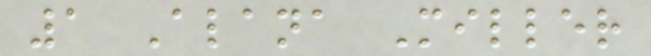1 Alana Miller
